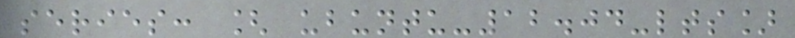series: [ ubuntu-12.04-lts]
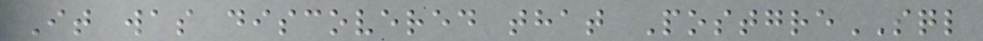It was discovered that PostgreSQL
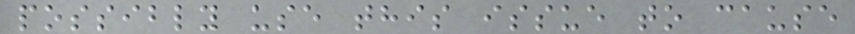possibly use this issue to cause
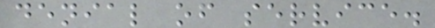denial of service.
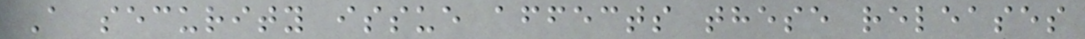A security issue affects these releases
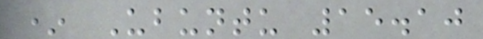* Ubuntu 15.10
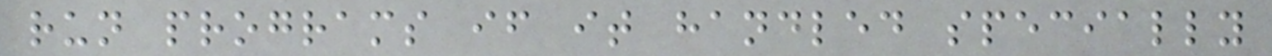run programs if it handled specially
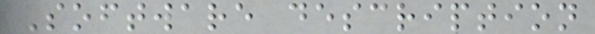Software description
